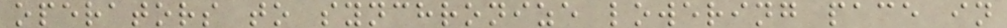operators to synchronize lowering pace in
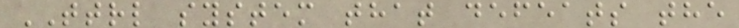TTRL system that defeats the
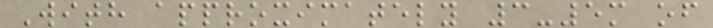With approximately 3-5m of
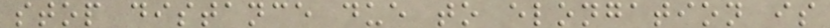stop distance due to elongation is
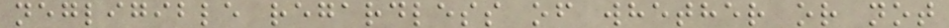negligible regardless of whether or not
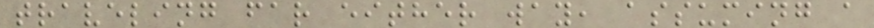traveling far either way, assuming a
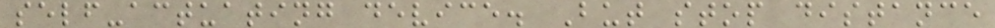self-actuating device. But stop distance
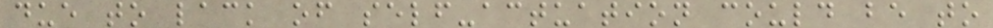due to lack of self-actuation could be to
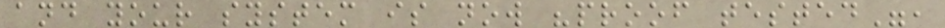and your system is now "proof tested",
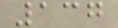137
